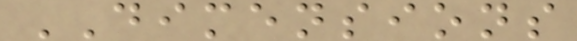DIMENSIONS
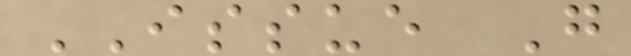ISSUE G
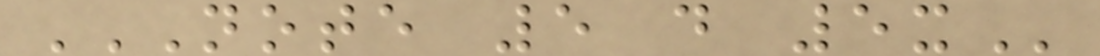NOTE 5 D 5X
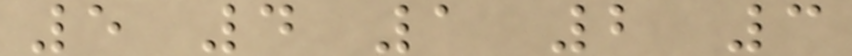5 4 1 2 3
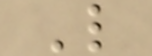L
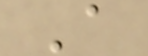A
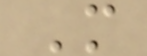M
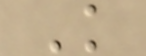K
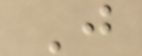J
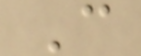C
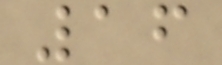16
